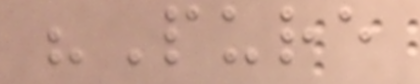"Pure
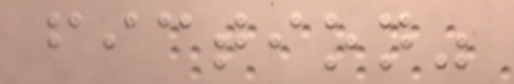fiction"
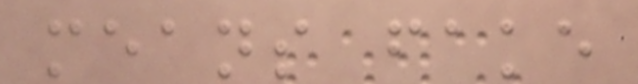means fake
